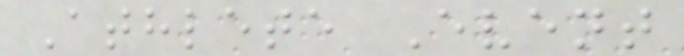Athlete Event
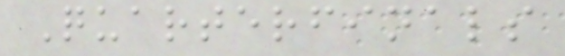Quarterfinals
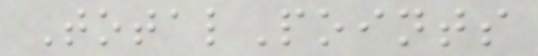TotalPoints
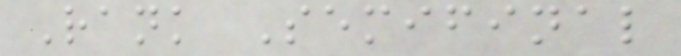Rank Semifinal
